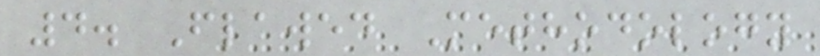4. Flawed Methodology
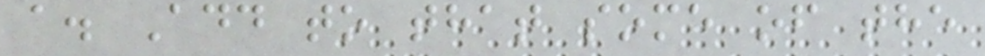a. Add to that some of the
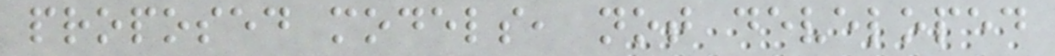proposed models, not developed
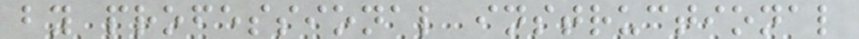by professional instructional
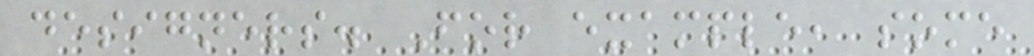designers. For example, some
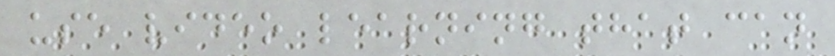use video learning that can
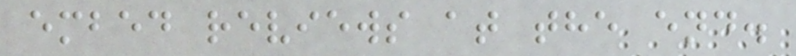embed reviews at the end.
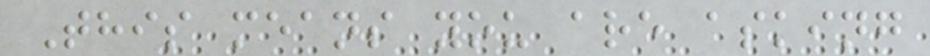This means you are asking
